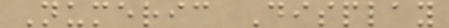Numeric Display
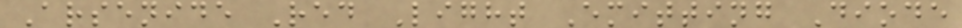Arsenide Red Light Emitting Diode
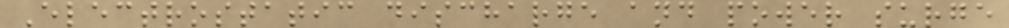Electrostatic discharge and power surge
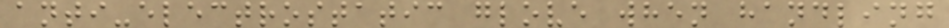anti-electrostatic glove when handling
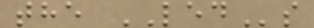the LEDs
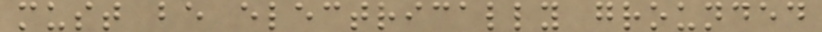must be electrically grounded
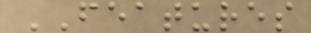FEATURES
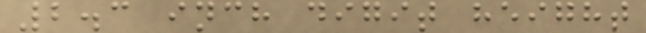2.3 inch digit height
